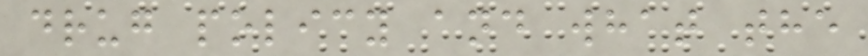drug policy and what the
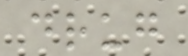drug
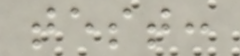test:
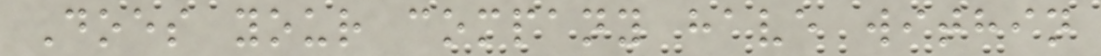Does your company have within
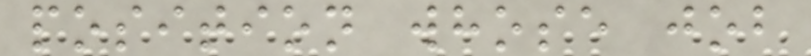position whose job
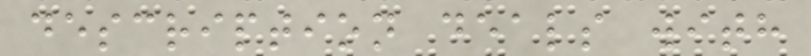description deals with
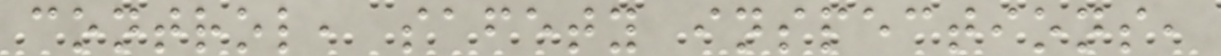control, safety inspections,
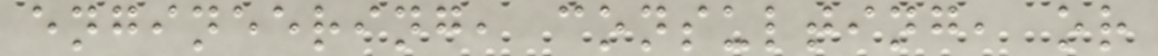engineering, consulting, or
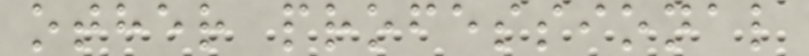other professional
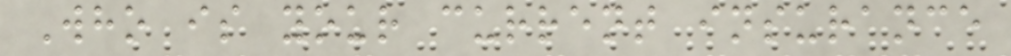Who is your current insurance
